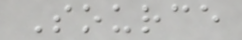Source
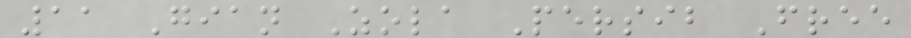11 Gian Zola Persib Free
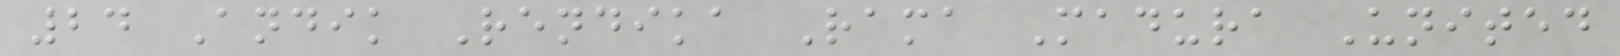24 Andik Rendika Rama Madura United
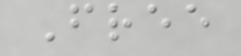Free
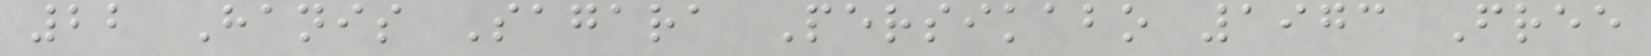22 Hanis Sagara Persikabo 1973 Free
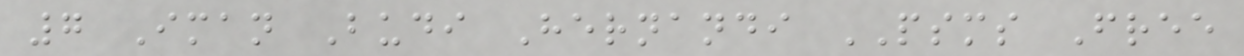7 Iman Budi Hernandi PSMS Free
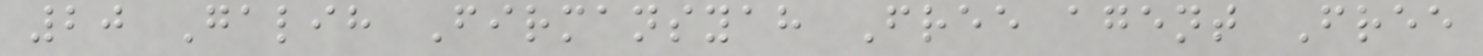20 Galih Firmansyah Free agent Free
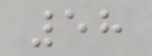58
